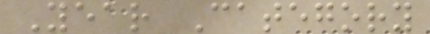Year Category
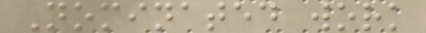Nominated work
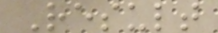Result
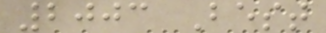2003 Best
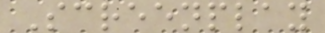Screenplay
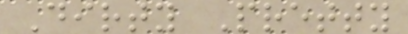Dirty Pretty
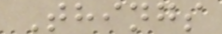Things
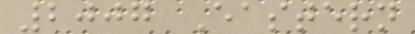2007 Eastern
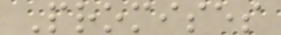Promises
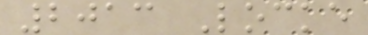2013 Locke
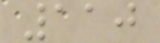110
